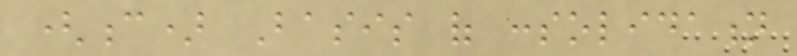(c) Basis of consolidation
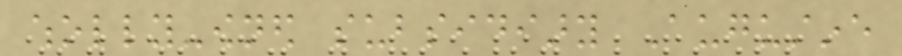wholly-owned subsidiary Augustine
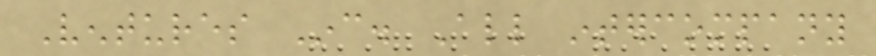Ventures Inc. All intercompany
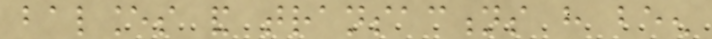balances and transactions have been
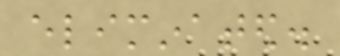eliminated.
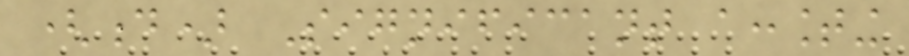(d) Significant accounting
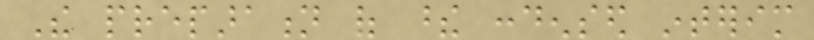The preparation of these condensed interim
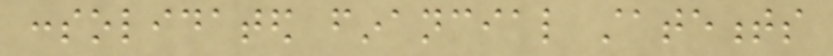consolidated financial statements
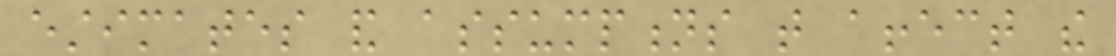estimates and assumptions that affect the
